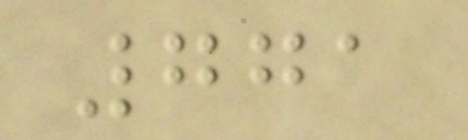771
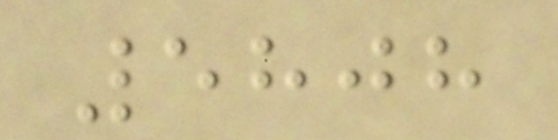5808
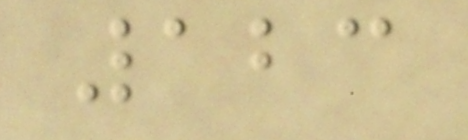123
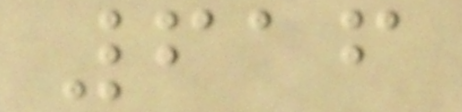616
